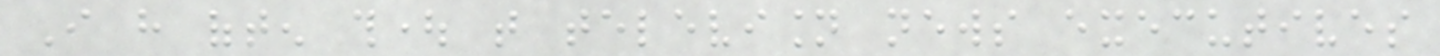I have often thought that television news executives
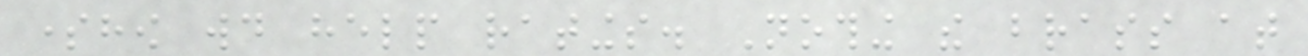somehow would help ratings. Nothing the brass at
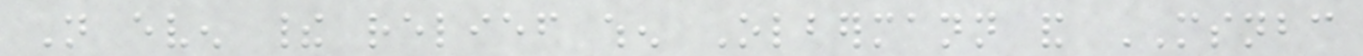Not even their relief when Olbermann and MSNBC
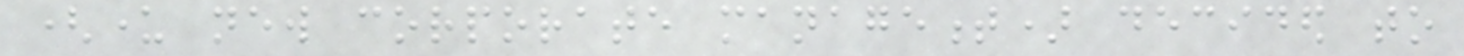(under new corporate management) decided to
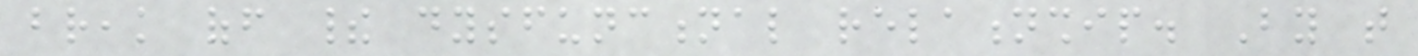break off their dysfunctional relationship. By that
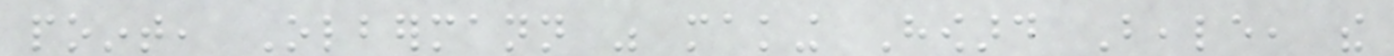point, Olbermann was making Howard Beale, the
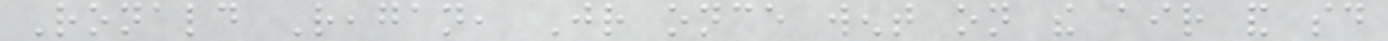Ronald Reagan, Jr once went on the air and said
